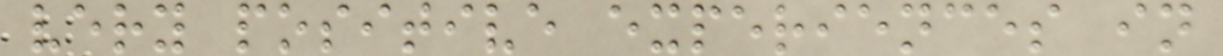very positive experiences in
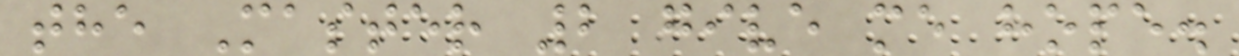the Master 2 give me hope.
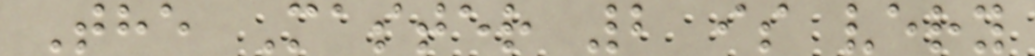The Master 2 is very
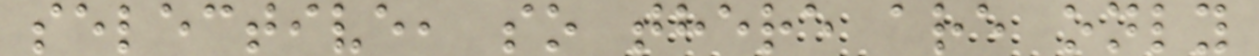selective, so there are only
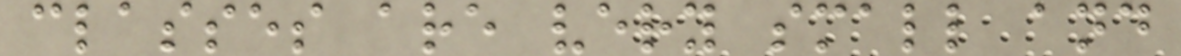classes are very small and
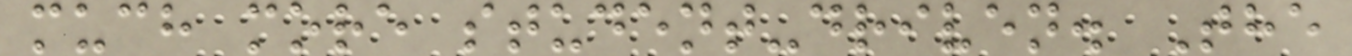much more student-driven. The
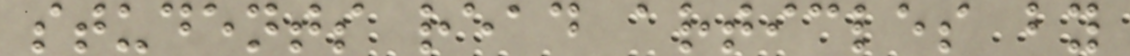students read articles by
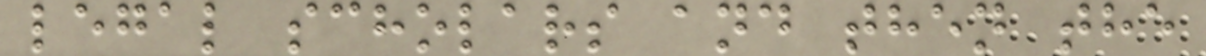legal scholars and then the
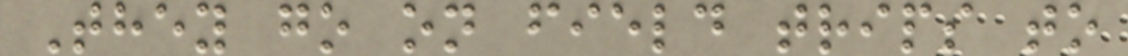They go on field trips to
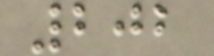202
